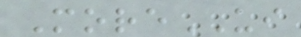MoreUI
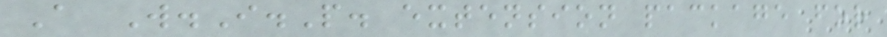A W.I.P. extension package for
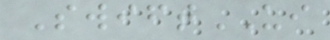SwiftUI
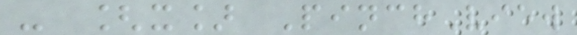- [x] PinchView
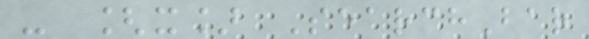- [x] SearchBar
